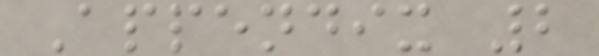Appendix 2
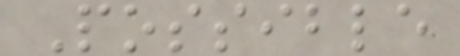Possible
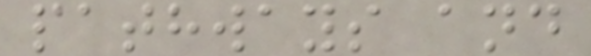pathways and
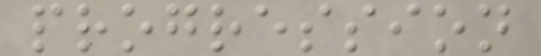progression
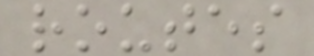routes
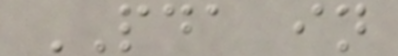PDA in
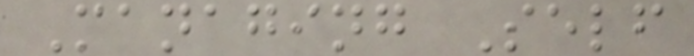Managing Self
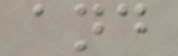and
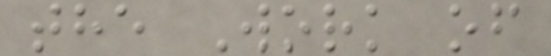the Work of
